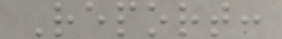Report:
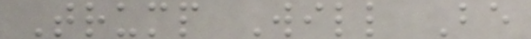Trump Will Be
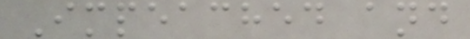Impeached and
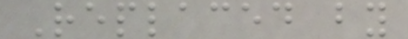Replaced by
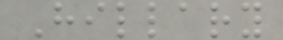Hillary
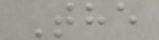The
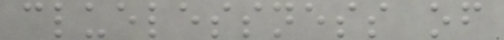cluelessness of
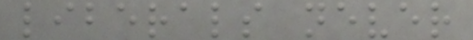liberals never
